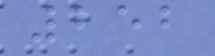252
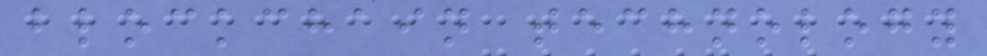blockchain technology
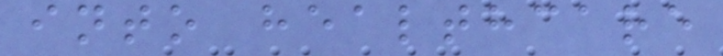into healthcare
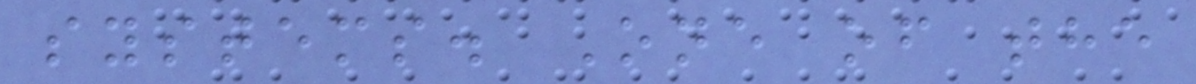systems. One of the
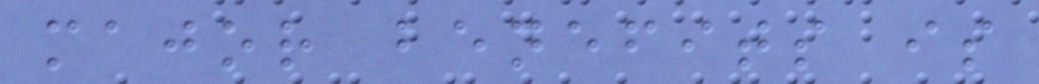major benefits is
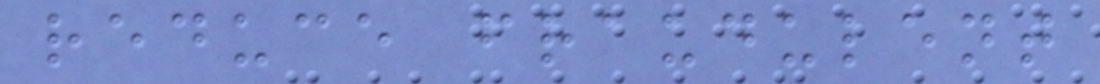reduce fraudulent
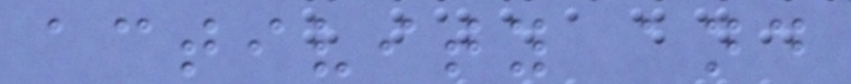activity and
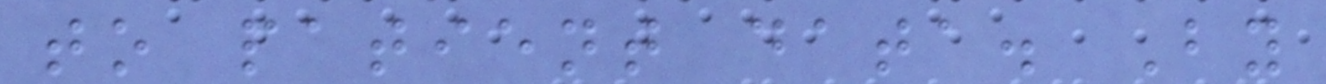to patient data. By
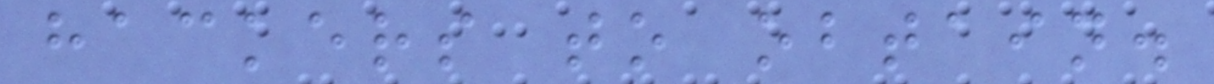hackers to obtain.
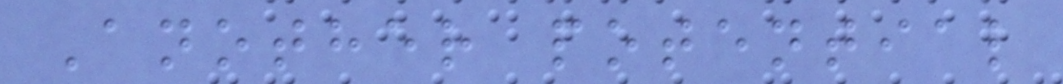Another potential
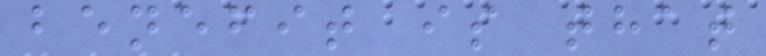benefit is that
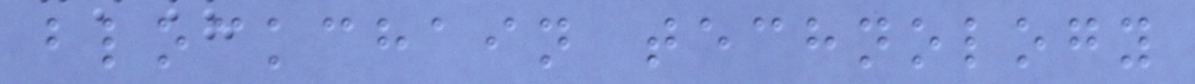blockchain technology
